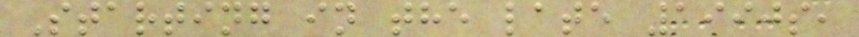Starting in the late 1990s,
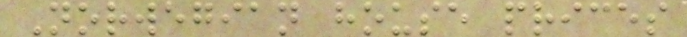Norwegian house prices
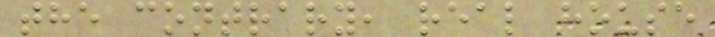the contrary, real house
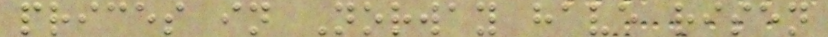prices in Norway have risen
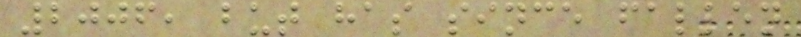2006, but has since fallen
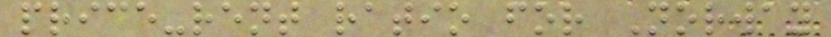price-rent ratio for Norway
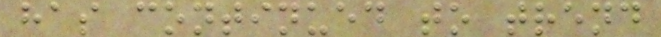has continued to trend
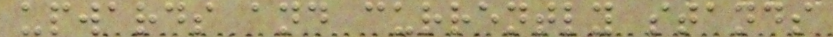upwards and currently stands
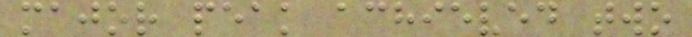major peak achieved two
